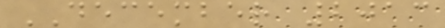DECEMBER 2013
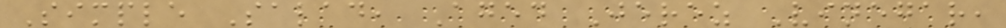Simple Salad, Aged Jerez Vinegar,
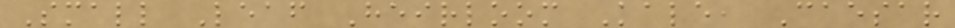Small Leaf Heirloom Kale, Caesar
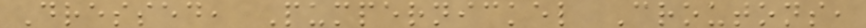Dressed, Pumpernickel Croutons,
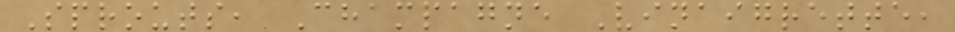Sprouts, Champagne Vinaigrette,
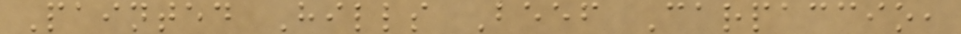Painted Hills Beef Carpaccio,
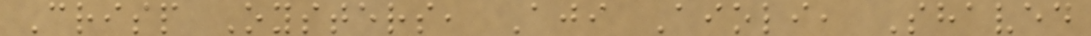Crisp Oysters, Aji Aioli, Shaved
